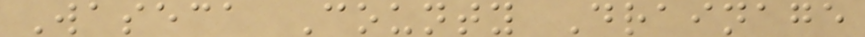Waseca County Drainage
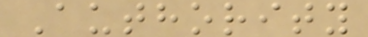Authority
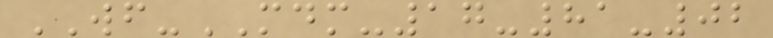WF-MDM-17-81-02
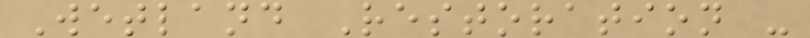Wetland Restoration -
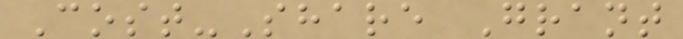Cost-Share Grant
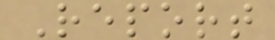Report
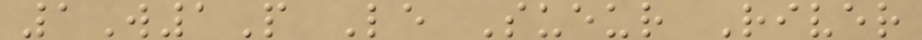1W1P Le Sueur River
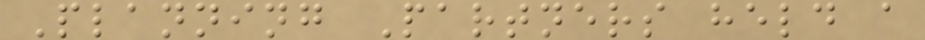Planning Partners held a
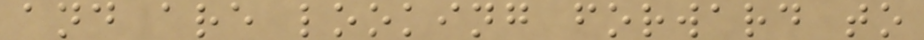and are looking forward to
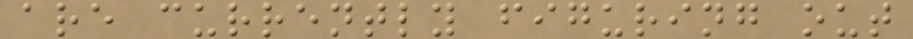are currently figuring out
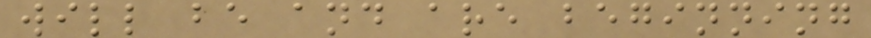will be and are beginning
